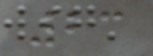23
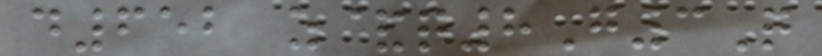d652 z&q8G3Q
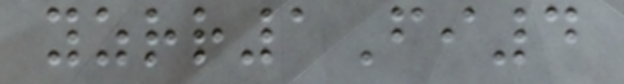yzrr1Fi4
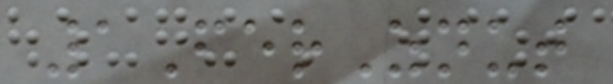1FerZnut
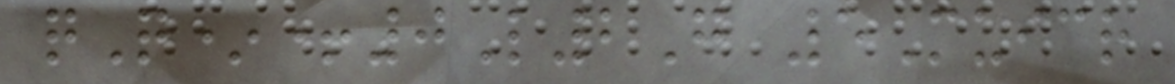qQ*+0L2G 5Muicr
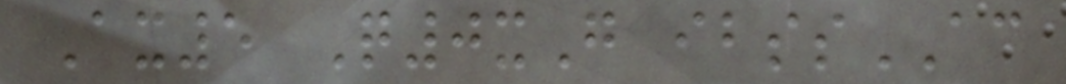Ax5 Q0xG ibssAC
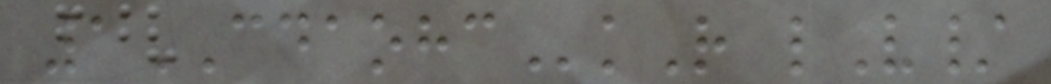1CDAOHCkR lV/
